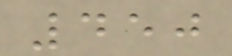450
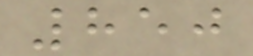850
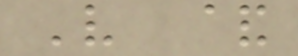V &
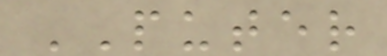PUTER
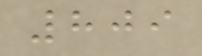809
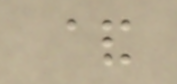&
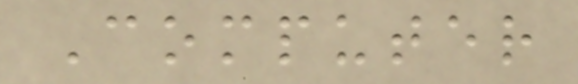Computer
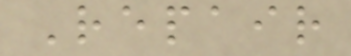Repair
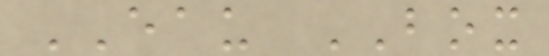EAU BOX
